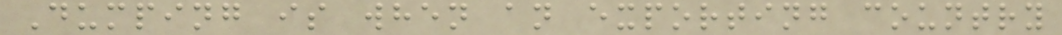Dumping is when an exporting country
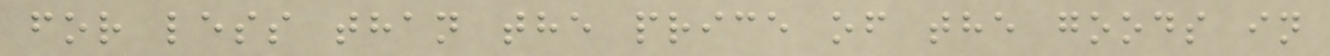for less than the price of the goods in
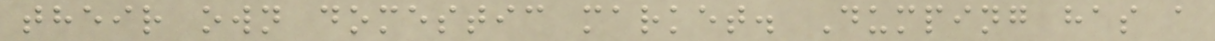their own domestic market. Dumping has a
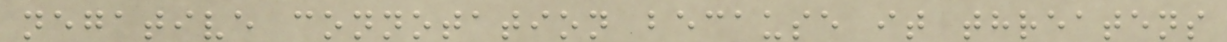negative connotation because it threatens
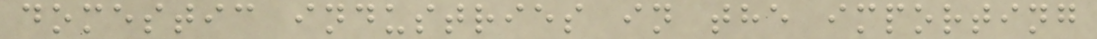domestic industries in the importing
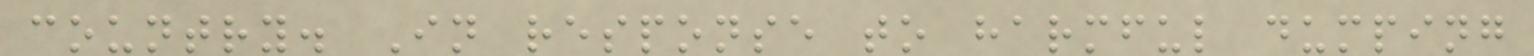country. In response to harmful dumping
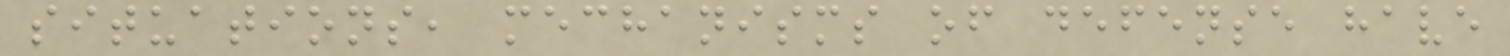situations, mechanisms of defense have
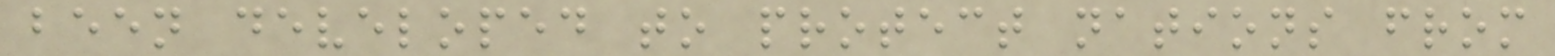been developed to protect nations from
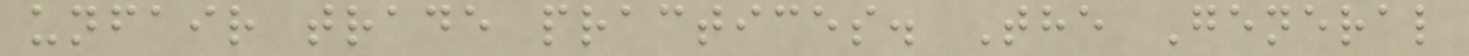unfair trade practices. The General
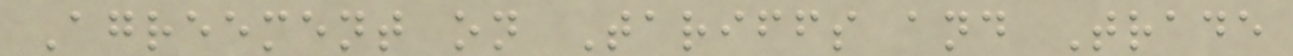Agreement on Tariffs and Trade
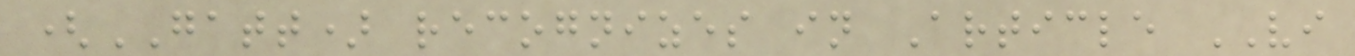(GATT) recognizes in Article VI
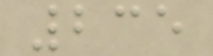235
